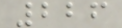226
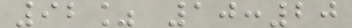92% 10:20
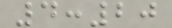4:20
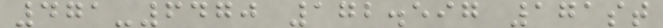471-6470 172.597 171st
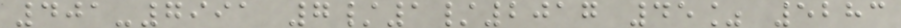401-7991 7/1/2017 45% 5283
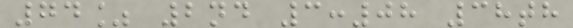74% 2nd 3:08 38th
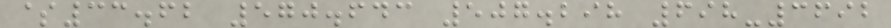$33.62 570.643 507.298 698-3692
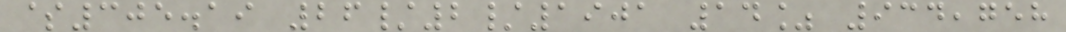$305.19 26/2/1901 14% 934,758
